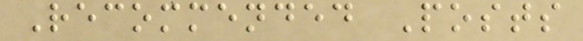Recommended Posts
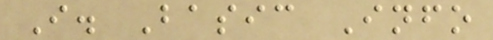I. Basic Info
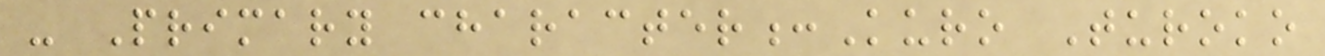- Primary character:Kuro Turoko
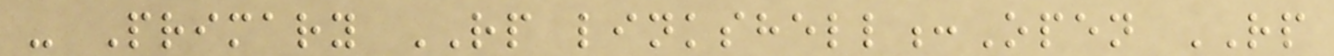- Primary RP linkshell:Open RP
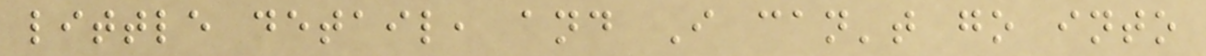little detail, and I can't go into
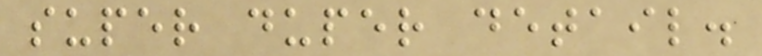super duper detail.
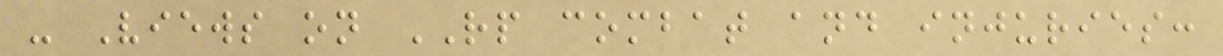- Views on RP combat and injuries:
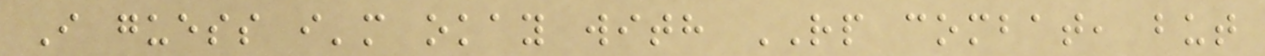I guess i'm okay with RP combat, but
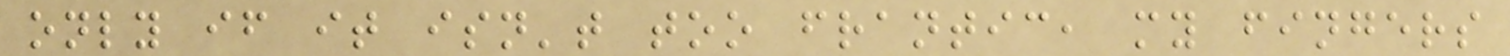only if it isn't too frantic, my fingers
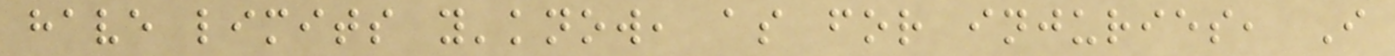have limits y'know, as for injuries, I
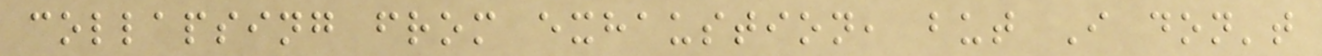collapsing from exhaustion, but I don't
